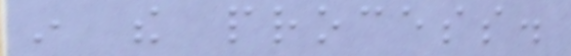in the process.
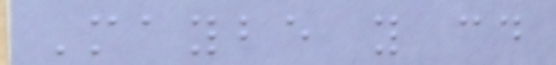Maybe you could
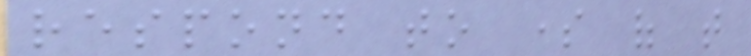respond to some of that
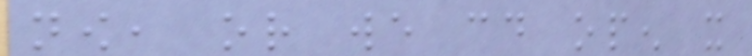now, or we could open it
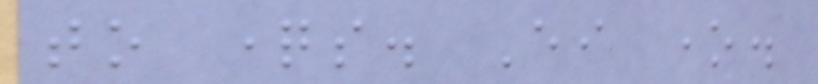to questions. Either one.
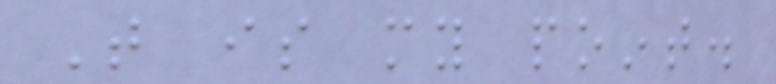That is my point.
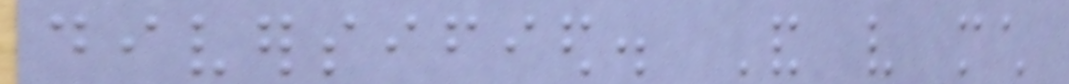diversified. And very much
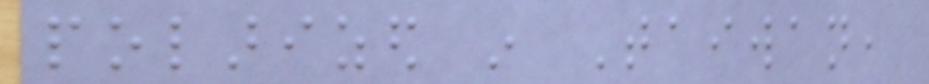polarized in Taiwan,
